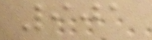901
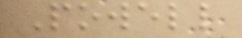Powell
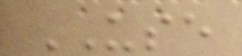USE
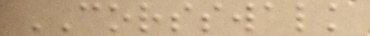CORSSWALK
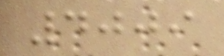4009
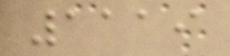1119
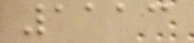1113
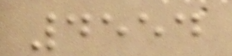4554
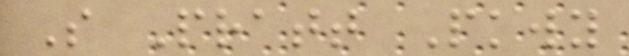S Pratt Pkwy
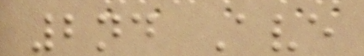2nd Ave
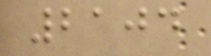2104
